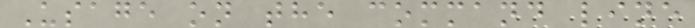Usage on the command line
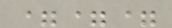===
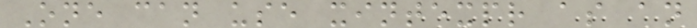One can use xintexpr as an
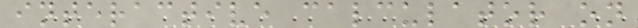interactive calculator on
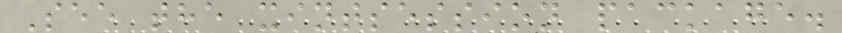See the xintsession package.
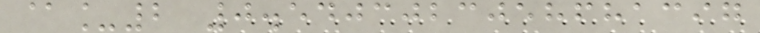@_2 0.5403023058681397
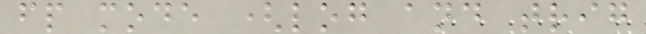fp mode (log and trig
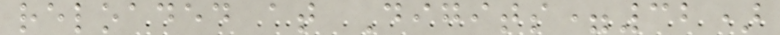reloaded at Digits=32)
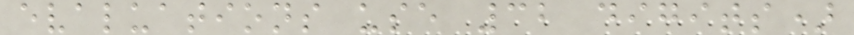evaluations use 32 digits)
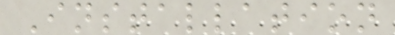Installation
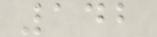142
